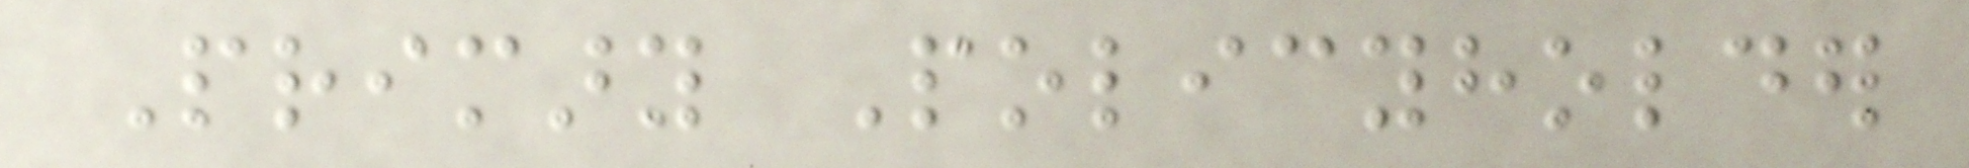Primary Policyholder
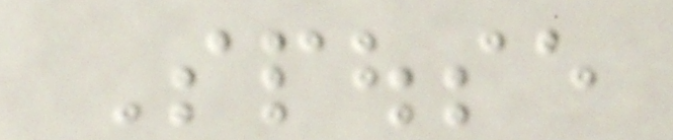Spouse
